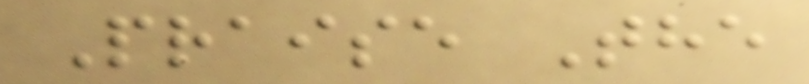Praise The
